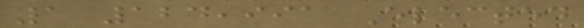1 124,991 Elected
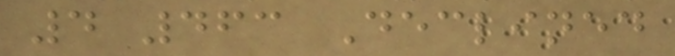4 463 Declined
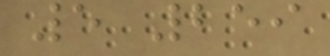5 259
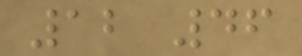12 46
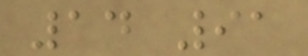14 91
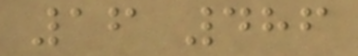16 486
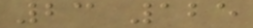23 125
